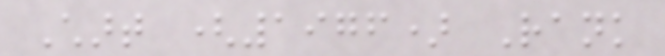Chart (1976) Rank
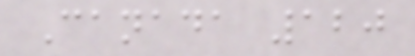Canada 120
